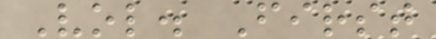Vol. First
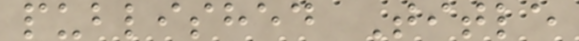published Title
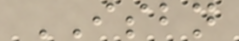ISBN
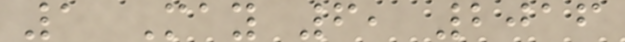1 May 6, 2016
